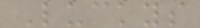Luckys
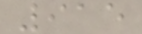915
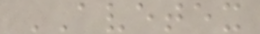AVETEX
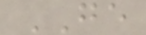GE
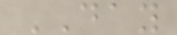DAY
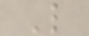L
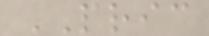PRIC
